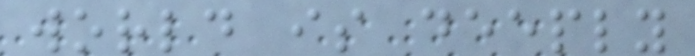world is deeply
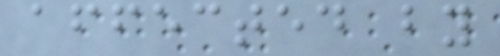affected by
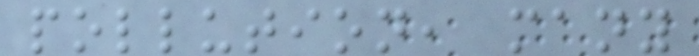pollution, many
